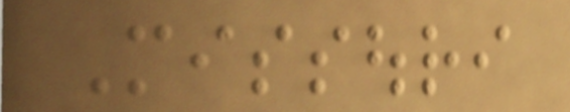Missouri
